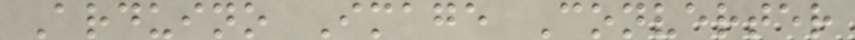Arduino Image Converter
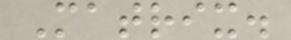Matrix.
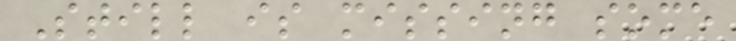Still is missing some
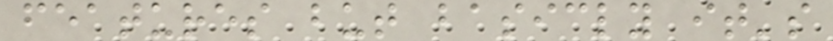features but basicly it's
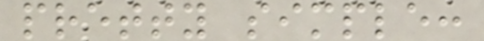pretty simple:
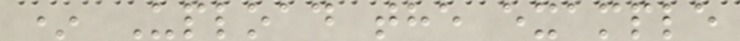* Upload the example
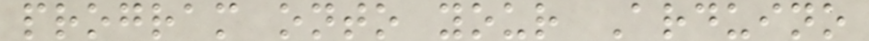program onto your Arduino
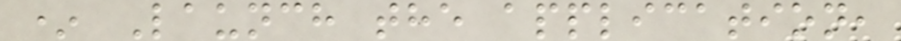* Launch the application,
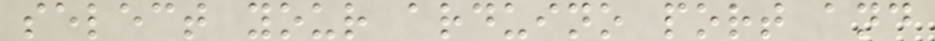select your arduino port and
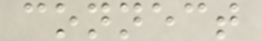connect
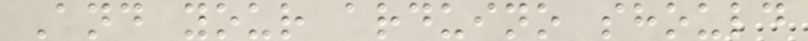And your arduino should
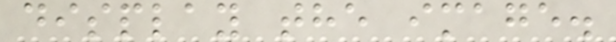display the image.
